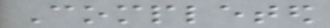Completed
